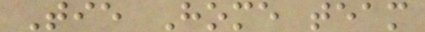Tie Home team
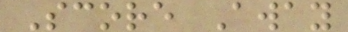Score Away
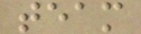team
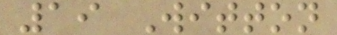19 Witton
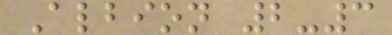Albion 2-3
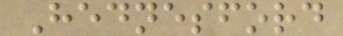Hednesford
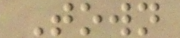Town
